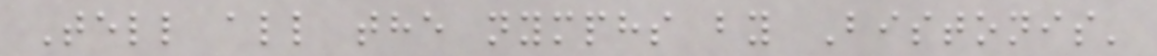Tell all the nymphs by Bistonis'
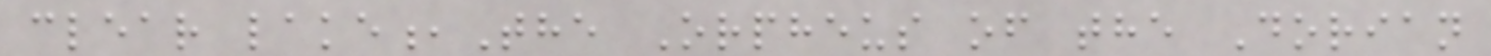clear lake,The Orpheus of the Dorian
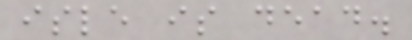isle is dead.
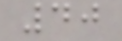40
